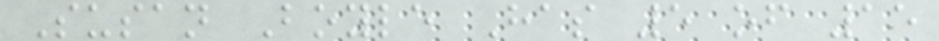Susan Boyle Has 5 of 15
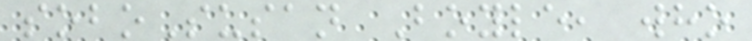soboSusan Boyle, who
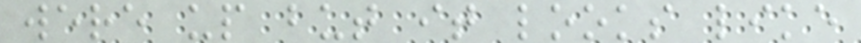were up but it looks like
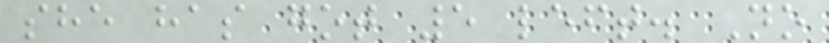she has got 5 left. No
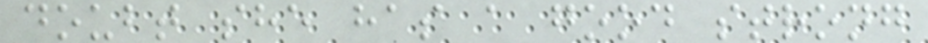doubt she has a good strong
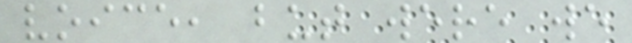voice, but were we
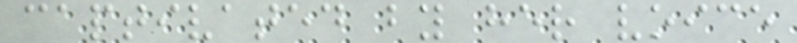captivated by her voice
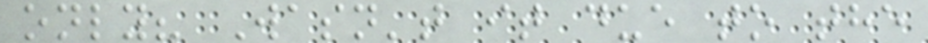only? Wasn't it due to the
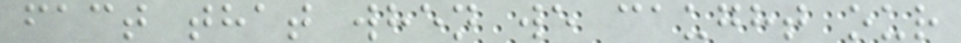fact that when we caught our
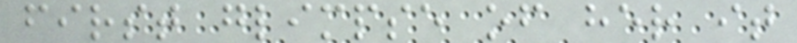first glimpse of her it
